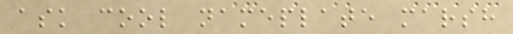ask cool nameplate marsh
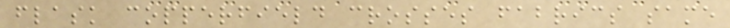flask copperfield crosses fabrics same
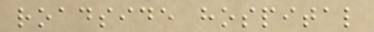roadside hospital
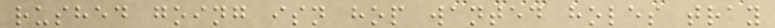rushed going isn hop wanted holes tray
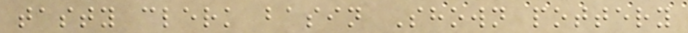tasty clerk basin Shown pottery
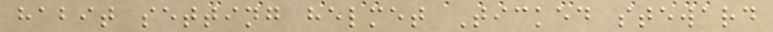habit setting helmet Ticked steward
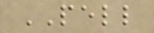PELL
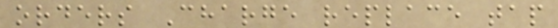orders Charge replace tap
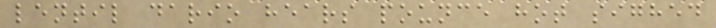lentil dario hears pounce hot sighed
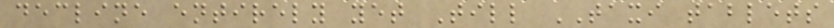decline entirely yet Till TAXI tablets
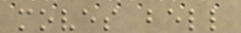moves bell
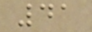41
